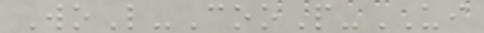WoL-CooP-UI
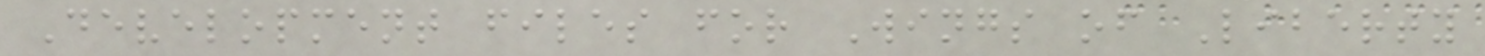Development files for Wings of Liberty
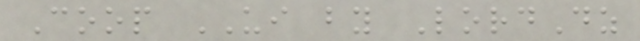Coop UI by LordDz
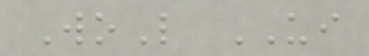WoL UI
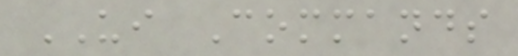UI Commands
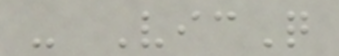- VicQ
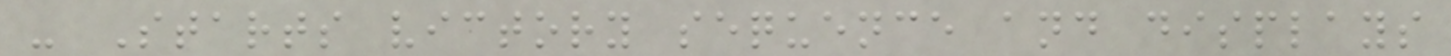- Starts victory sequence and displays
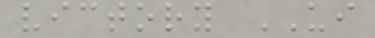victory UI
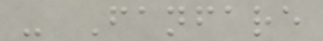- Fanfare
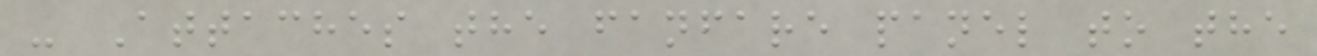- Attaches the fanfare panel to the
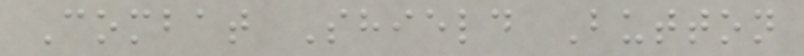Combat Shield Button
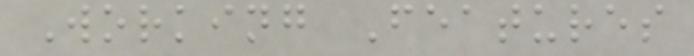Working Features
